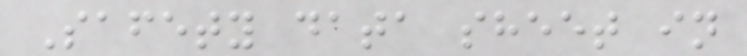Safety data sheet in
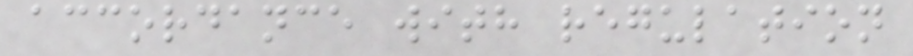accordance with regulation
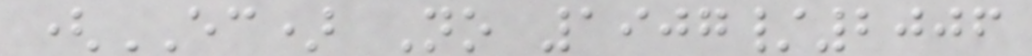(EC) No 1907/2006
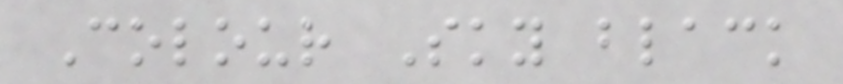Colour Sky black
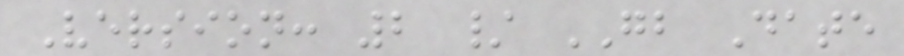Version: 2 / GB Date
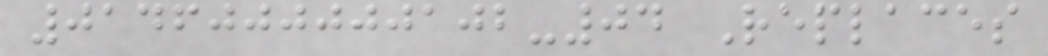0146000000102-04 Replaces
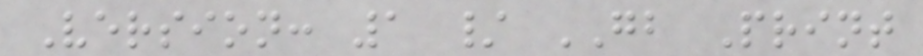Version: 1 / GB Print
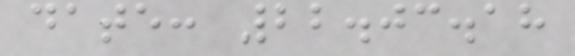date: 22.03.18
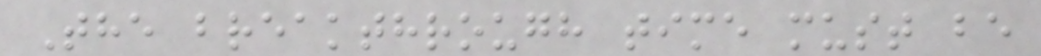The breakthrough time must be
